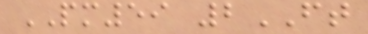PM59 2FT
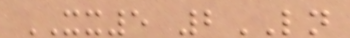XX5 2LN
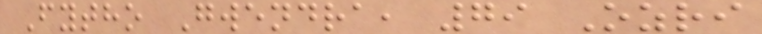Fytho Gwendra, 79 Ozri
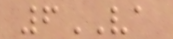6VA
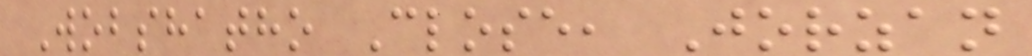Wobshatho Close, Jorzan
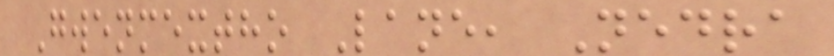Gwenmextho Lane, Nedra
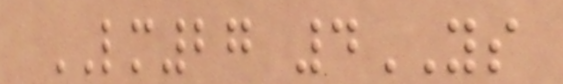LM27 4YS
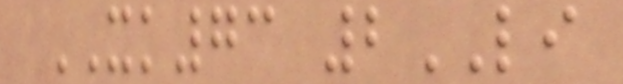XK73 2LI
